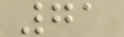71
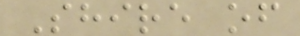Shire of
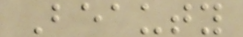Beauty
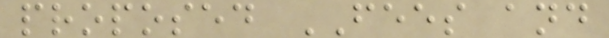proposed FEES and
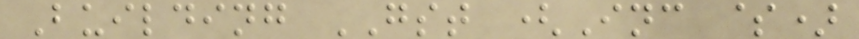Building GST (Inc $)
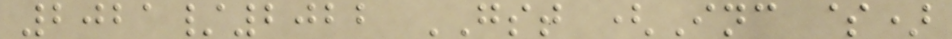2021/2022 GST (Inc $)
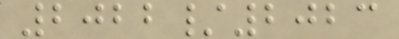2022/2023
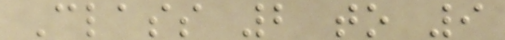Class 2 to 9
